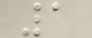1
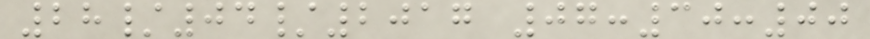28/04/2017 07:30:00
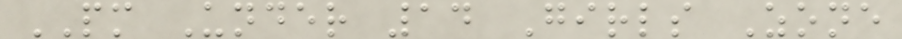PM Under 14 Girls Zone
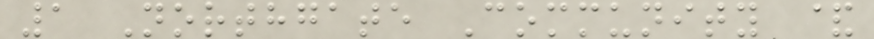1 Northgate Community &
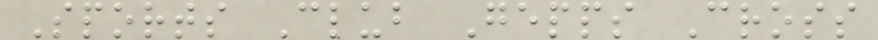Sports Club Gepps Cross
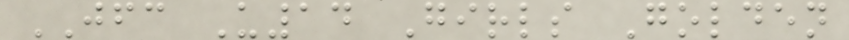JFC U14 Girls Golden
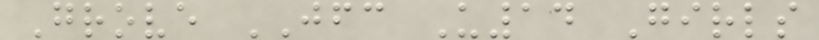Grove JFC U14 Girls
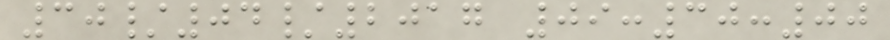30/04/2017 09:30:00
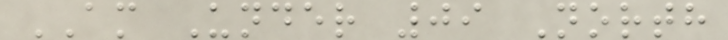AM Under 09 North
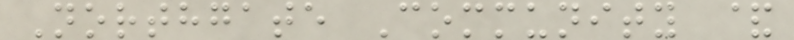Northgate Community &
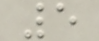5
